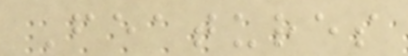Features
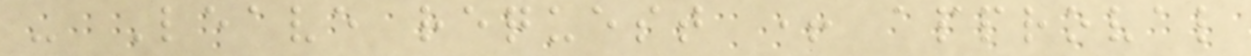- Leave request + approval
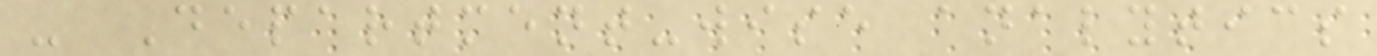- Department-wise analytics
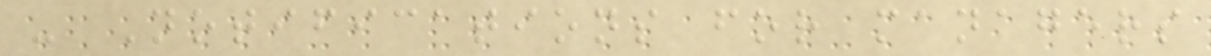- Notifications for managers
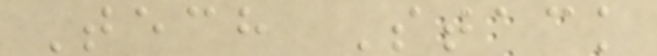Tech Stack
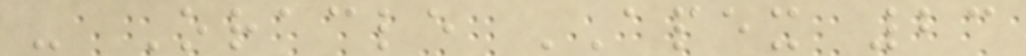- Oracle APEX 23
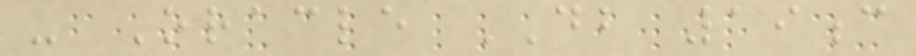- Oracle DB 19c
